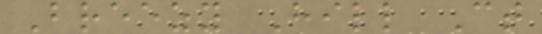Breezy Hill Ct
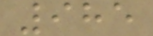985
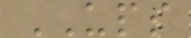UPS
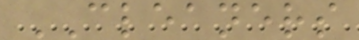CLEANERS
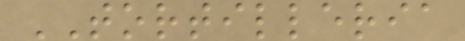TORTILLERIA
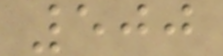500
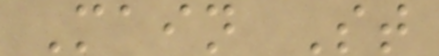Main St
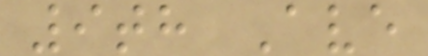9th Ave
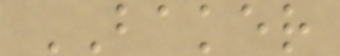BAKER
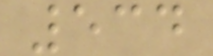534
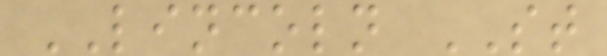LINCOLN ST
